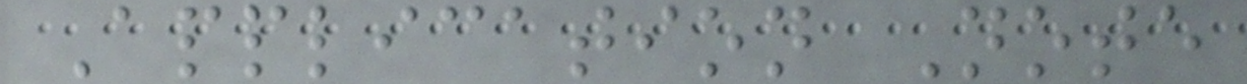Application Note
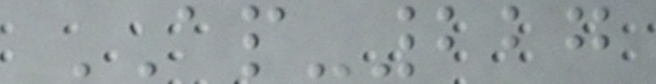AP-227
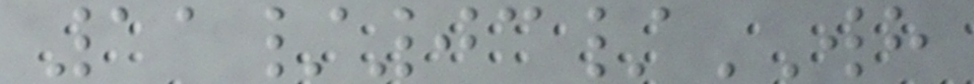11/03/WH
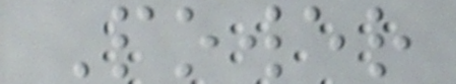Power
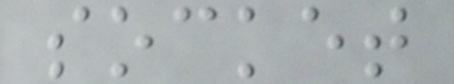socket
